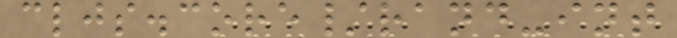cljs.core/rand-int
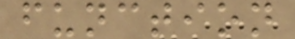function
